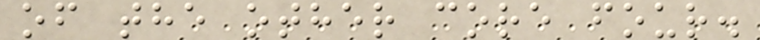of the other core four.
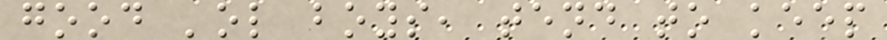good 'ol boys, tend to keep
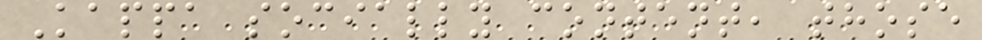Kappa socially content, those
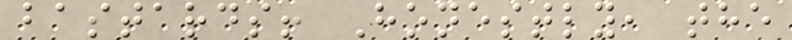bastards! Honestly, the
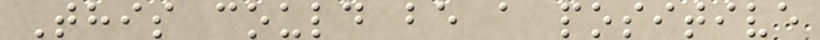This could be a positive
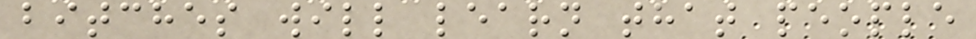bitches will learn that people
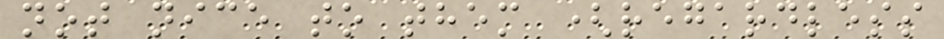not nice to them (regardless
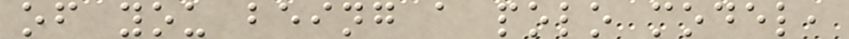of you being a polo model,
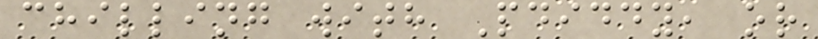chilling with Pdiddy, or
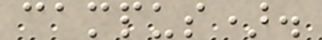campus).
